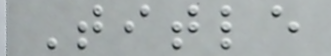Title
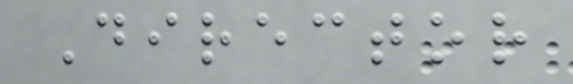Director
